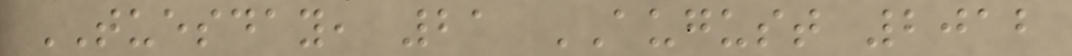TUESDAY, 21 AUGUST 2012
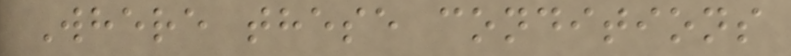Where these conditions
